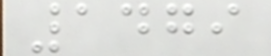1479
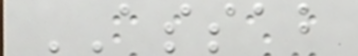ASSAB
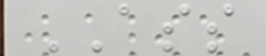ASS
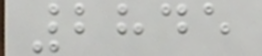2845
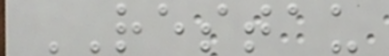RESTAU
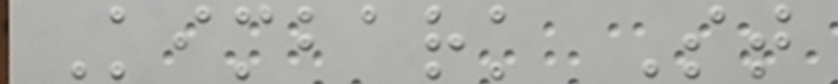Kimbark St
